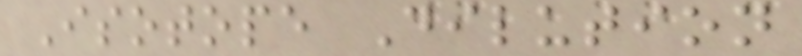Isotope Dilution
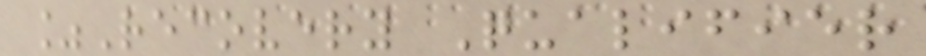%Recovery Qualifier
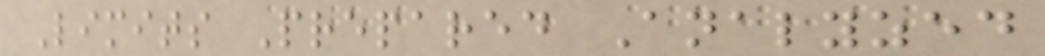Limits Prepared Analyzed
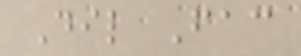Dil Fac
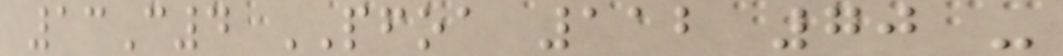13C4 PFOA 112 70 -
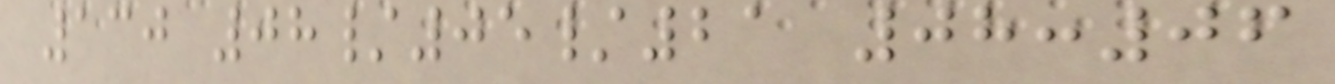130 08/05/21 08:06
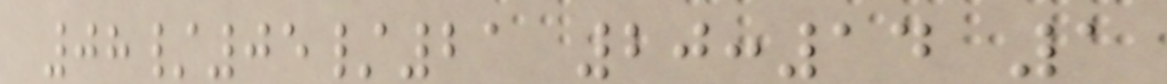08/05/21 20:14 1
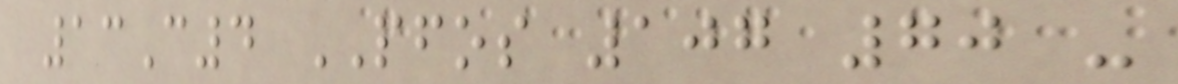13C4 PFOS 107 70 -
